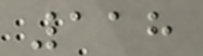118
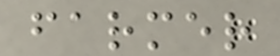farmer
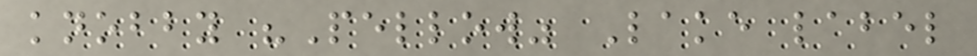knobby "Pellow" Lake label
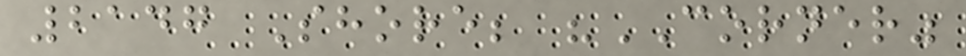2147 Shore; "CORNER"
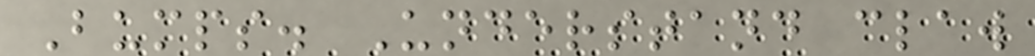Bumps. Understand claw
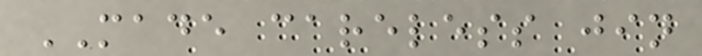MADE careless jin
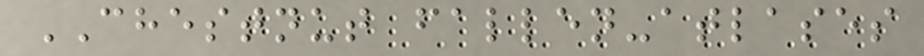CHESTNUT fallen-atlases
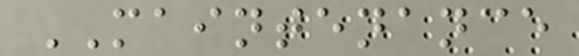MAINTENANCE
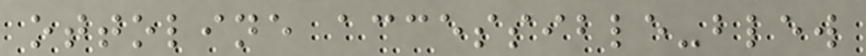ottoline accessible-blew
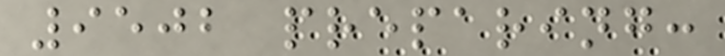9502 preparing:
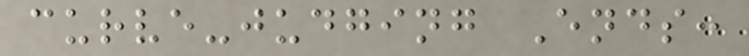curve-judging Ends:
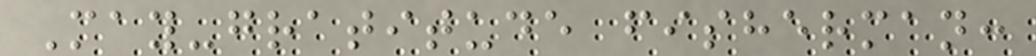May-gratitude fisherman:
